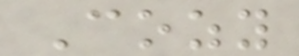Cozy
